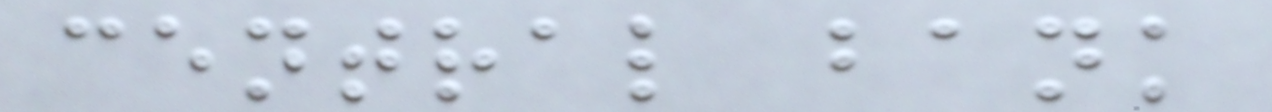central bank
